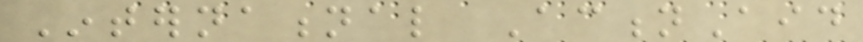International ActionAid
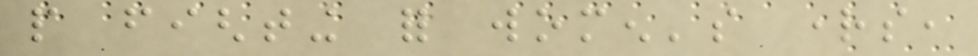people fighting for women's rights,
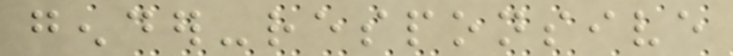gender-responsive
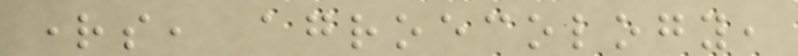rights, agroecology,
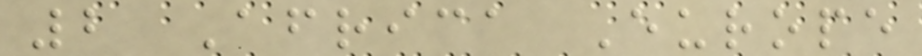2 Africa Europe
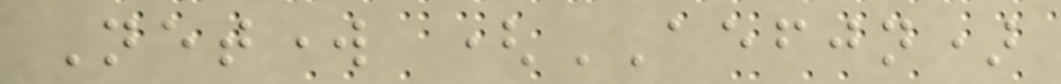Network (AEFJN)
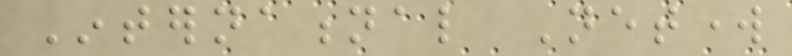International Network
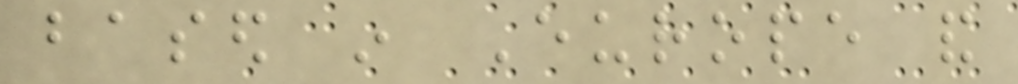based in Europe and
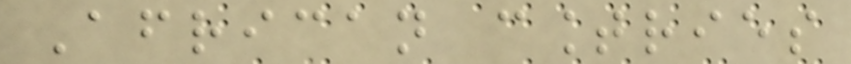African countries
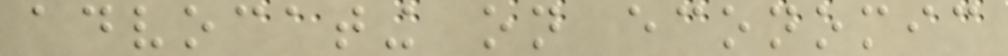advocating on economic
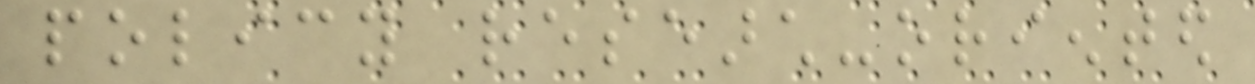policy research-oriented
